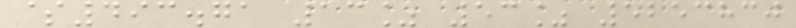$493.71 13% 53% 5253830
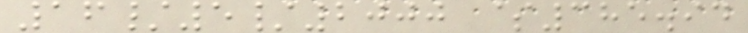16/5/2000 $385.94
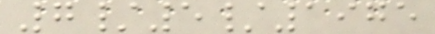7/5/1975
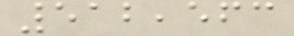512,563
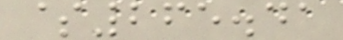$265.41
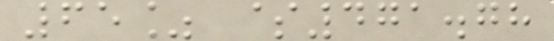65% $471.78
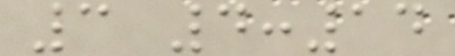3 4:14
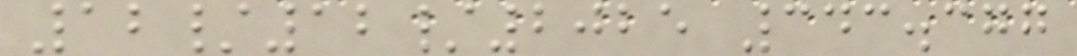12/12/2025 343.377
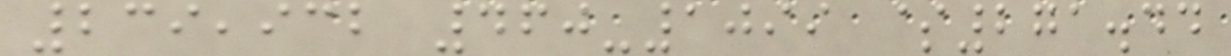239,932 460-1099 $271.44
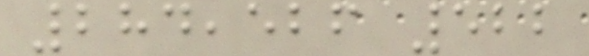284,526 522
